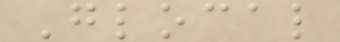Glocal
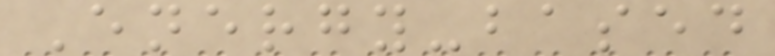Energy-based
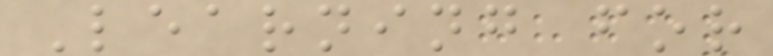Learning for
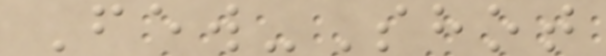Few-Shot
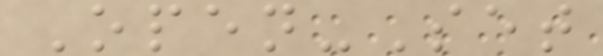Open-Set
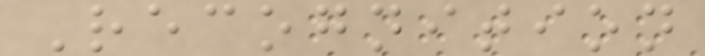Recognition
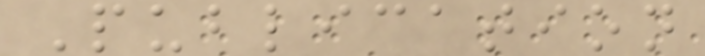Publication
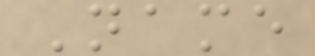Name
